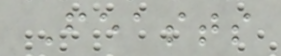Feasts
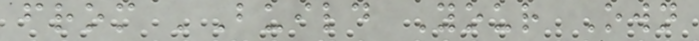from 'Build Your Own
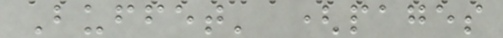Buffet' (pages
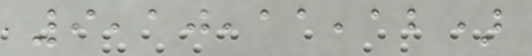9,10,11,12)
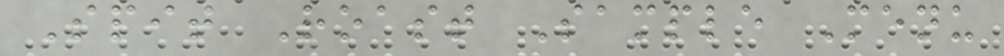Spit Roast Sample Menu
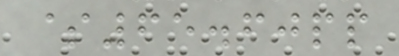$65.60pp
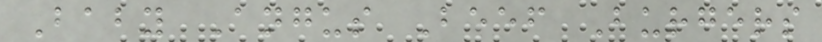Baby Angus Beef Burgers
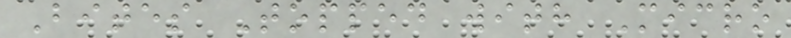Bites Topped with Micro
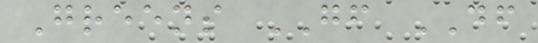Greens GF DF
